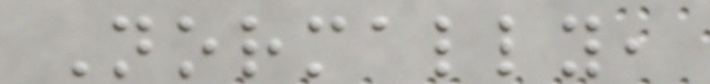Normally,
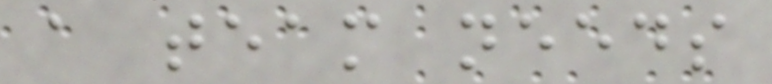a team needs
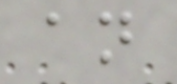an
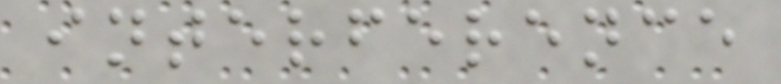interference
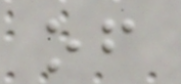of
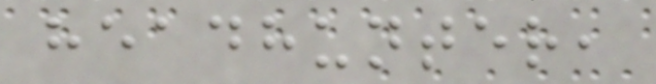headhunter,
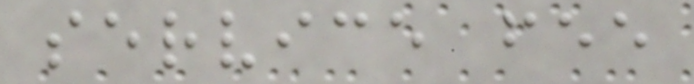service fee
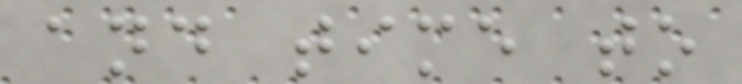and time to
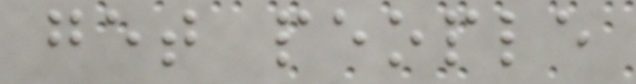get people
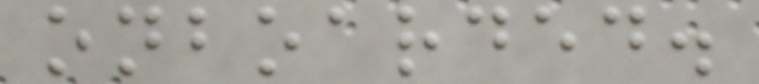onboarded.
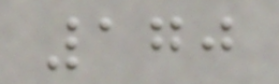170
